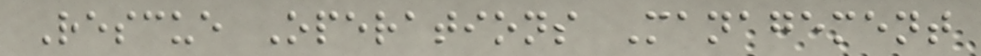Rescue Operations Management
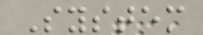System
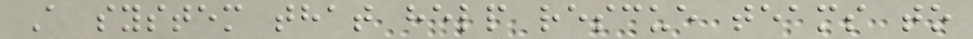A system that help rescue teams to
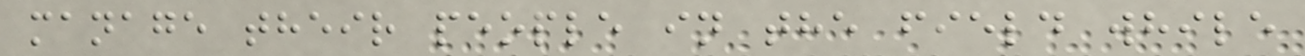manage their people in the field while
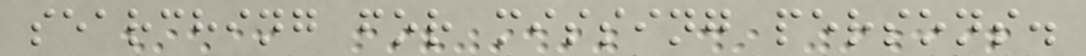searching for missing persons.
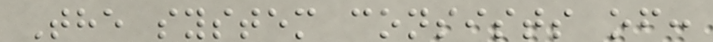The system consists of:
